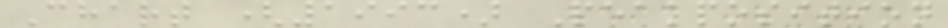Chart (1993) Peakposition
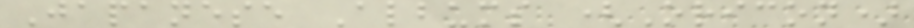Japanese Albums (Oricon)
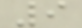9
